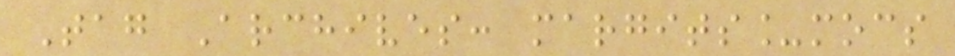Tag Archives: margits_mocs
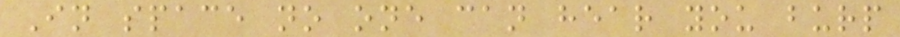In space no one can hear you burp
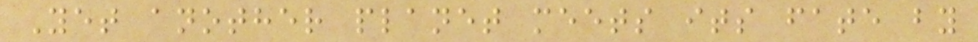Yet another planet meets its fate by
